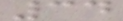34
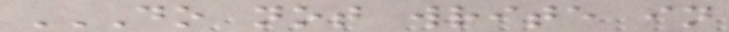DO NOT WRITE IN
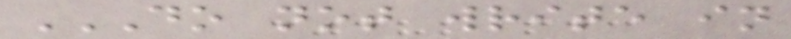DO NOT WRITE IN
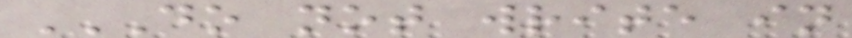DO NOT WRITE IN
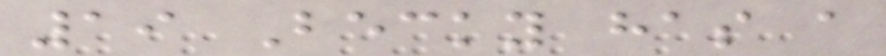19 Becky has a
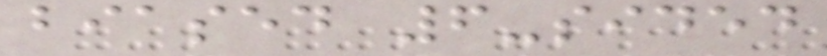biased 6-sided
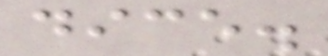dice.
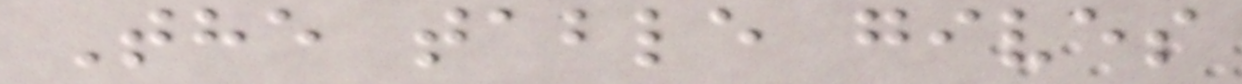The table gives
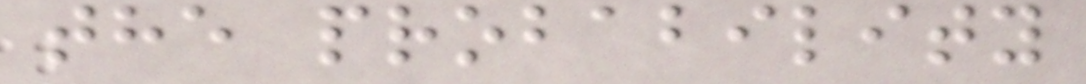the probability
